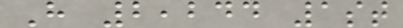H 2,244 1st
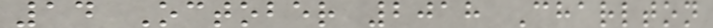14 October 2018 Charlton
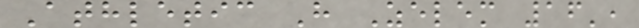Athletic H Zelem 16',
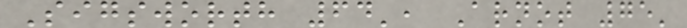Sigsworth 64', Arnot 75'
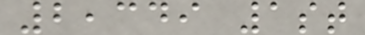2,349 1st
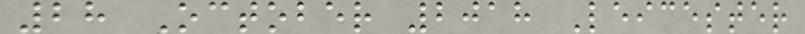28 October 2018 Leicester
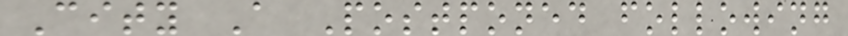City A Postponed following
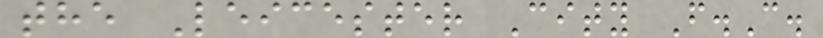the Leicester City F.C.
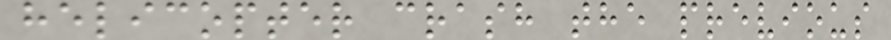helicopter crash the previous
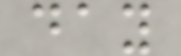day
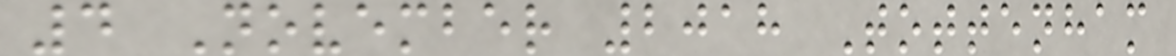4 November 2018 Tottenham
